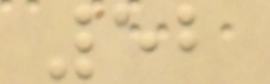52
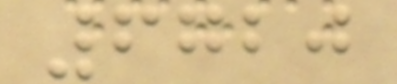6720
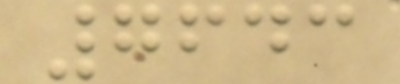7643
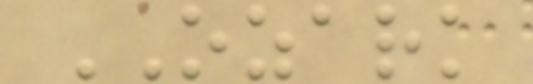OZARK
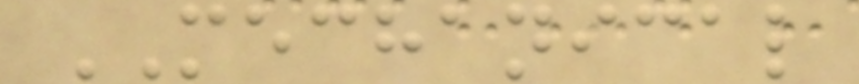MECHANICAL
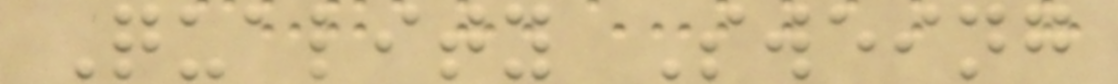Quality Sweing
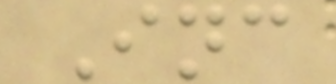Inc
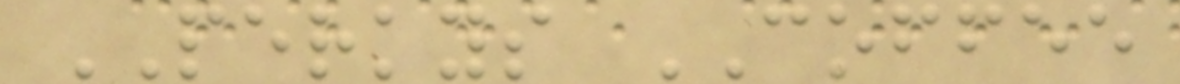PERKYS COFFEE
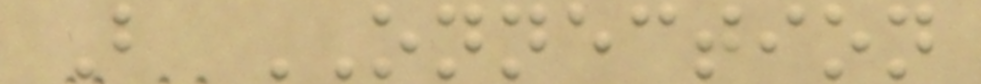B ONNECTION
